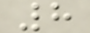8
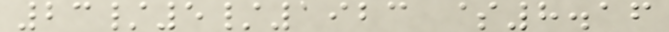23/5/1923 $8.16
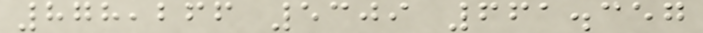878,266 5309 661.357
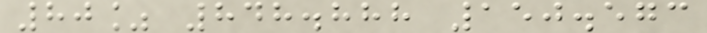80% 848.888 150.573
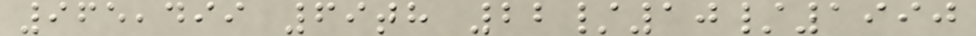965,499 69th 22/10/1990
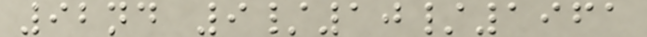92nd 9/10/1961
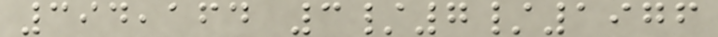394,164 3/7/1976
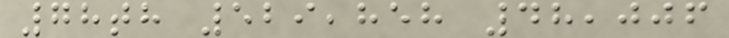78th 529,858 48,006
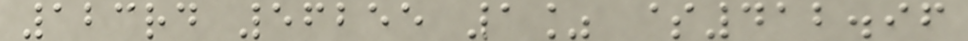123rd 56255 1% $412.96
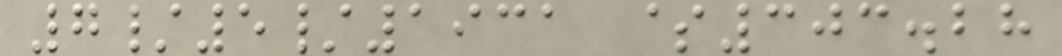7/5/1931 $303.28
